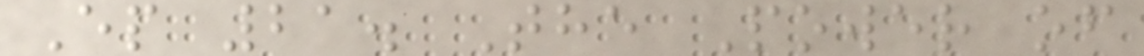Ep 21. The Power of
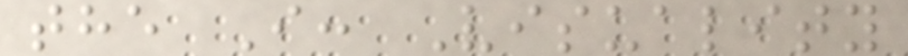the I: Visuality
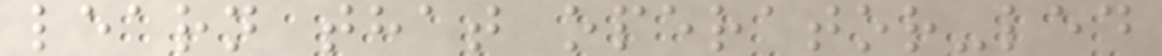learn that operator-led
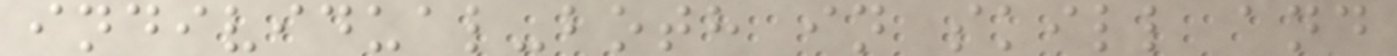individual-both in skill and
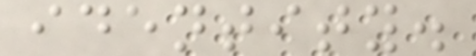identity.
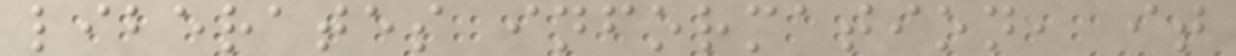liberates information, it
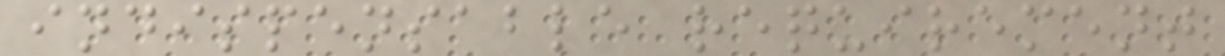indispensable requirement
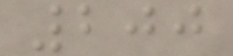200
